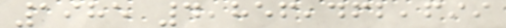1985 4,856,462,699
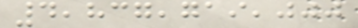4,837,719,000
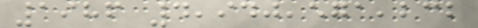1986 4,940,571,232
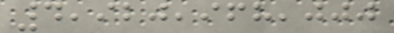4,920,968,000
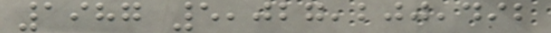1987 5,027,200,492
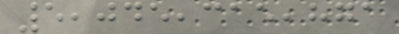5,045,315,871
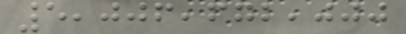5,006,672,000
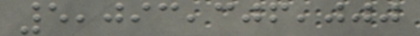5,093,306,000
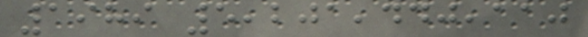1989 5,201,440,110
